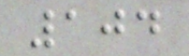104
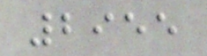2955
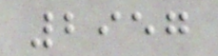2957
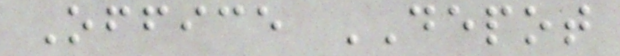Office DEPOT
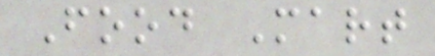Food Mart
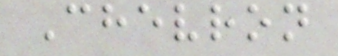Chevron
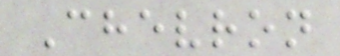Chevron
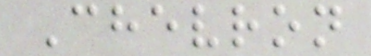Chevron
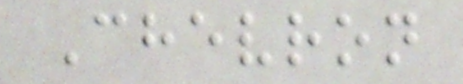Chevron
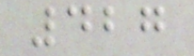427
